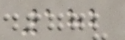182
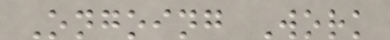Ongoing Work
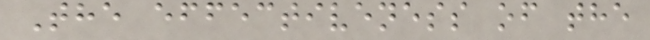The effectiveness of the
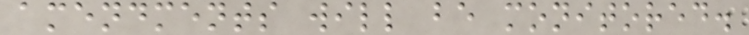amendments will be monitored.
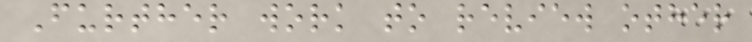Further work to review other
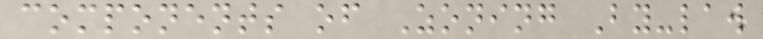components of Zoning By-law
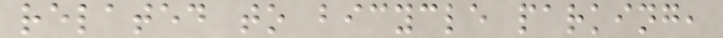related to bicycle parking,
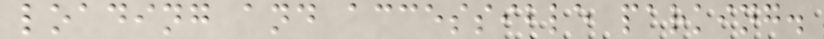loading and accessible parking.
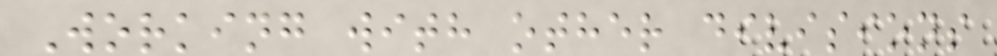Working with other divisions
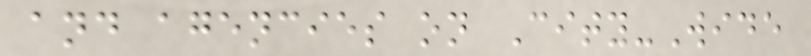and agencies on City-Wide
